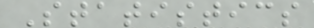Statistics
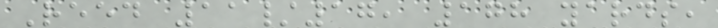Reed 11/17, 178 yards,
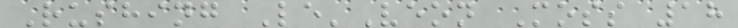Rushing Le'Veon Moss 18
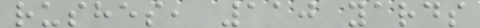rushes, 110 yards
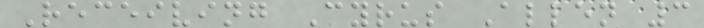Receiving Cyrus Allen 3
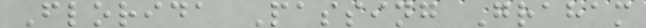Florida Passing Graham
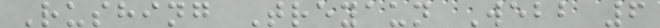Rushing Treyaun Webb 6
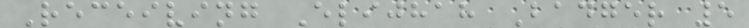Receiving Elijhah Badger 5
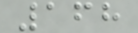168
